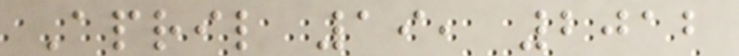April 19, 2012
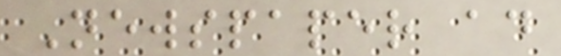Newspaper ad
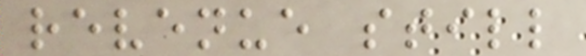revenue still
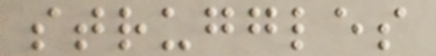struggles
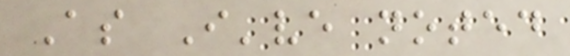As I've noted
